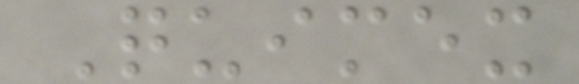Quimex
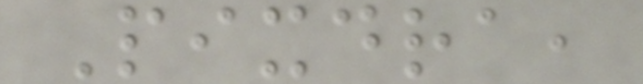Pixdra,
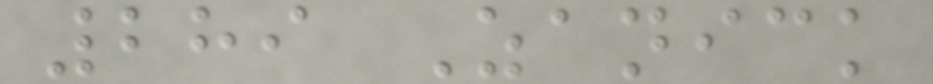289 Zanick
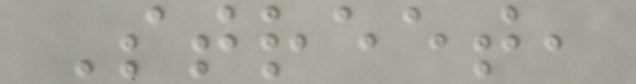Street,
